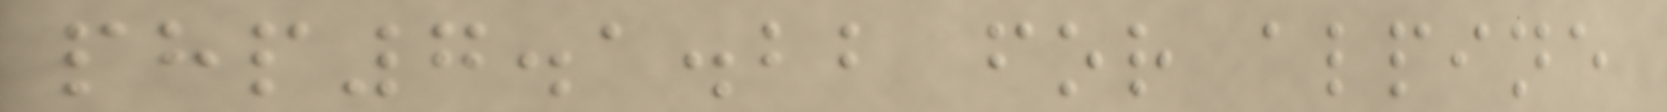php7.1.22 for alpine
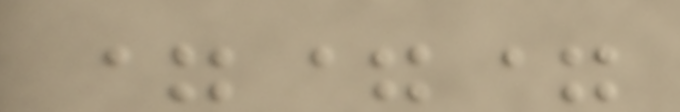===
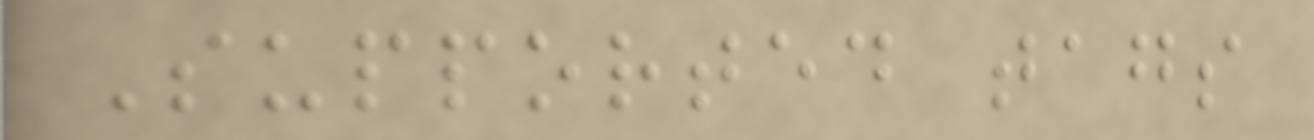Supported tags
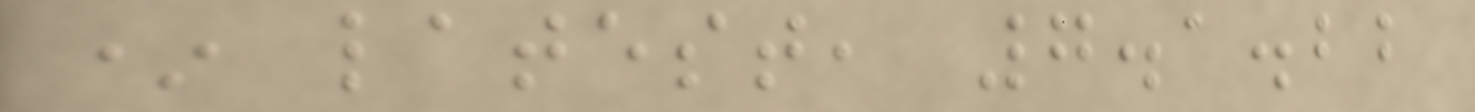* latest, 7.1.22
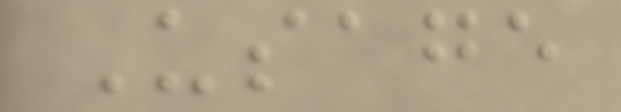Usage
